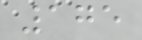175
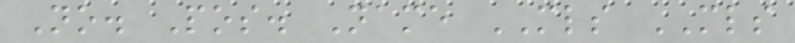No. Pos. Name MLS MLS
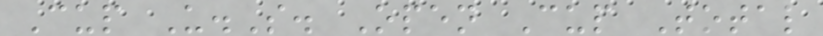Cup U.S. Open Cup Total
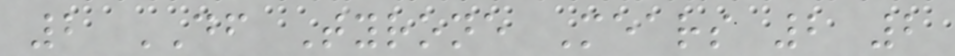2 DF Tyrone Mears 2 2
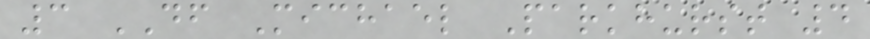3 DF Michael Parkhurst 4
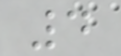4
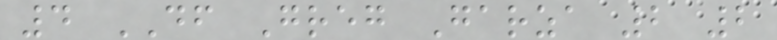4 DF Greg Garza 2 2
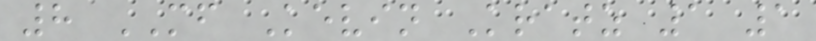8 MF Kevin Kratz 1 1
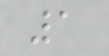1
